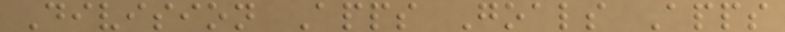Division Apps Goals Apps
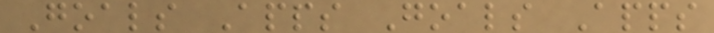Goals Apps Goals Apps
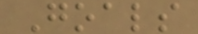Goals
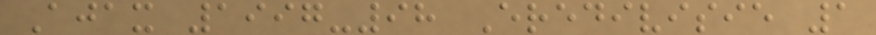Ajax 1997-98 Eredivisie 1
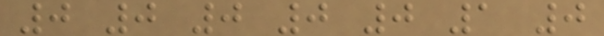0 0 0 0 0 1 0
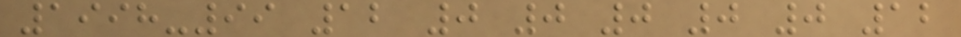1998-99 12 0 0 0 0 0 12
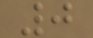0
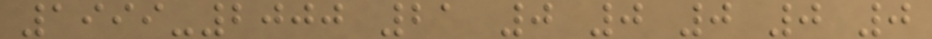1999-2000 21 0 0 0 0 0
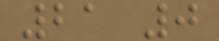21 0
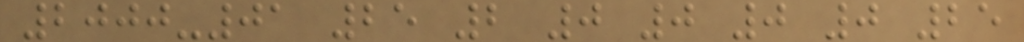2000-01 25 2 0 0 0 0 25
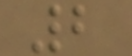2
